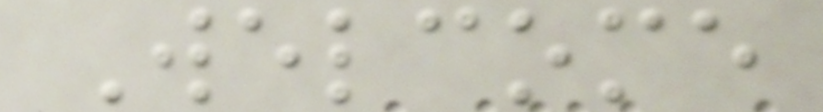Welcome
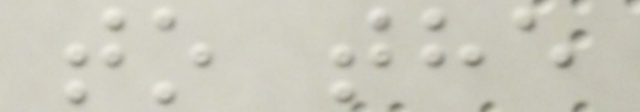to the
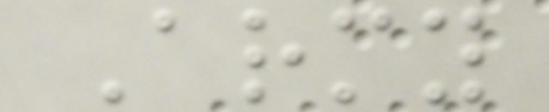Army
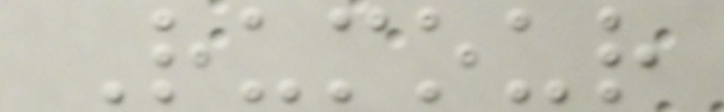Rumour
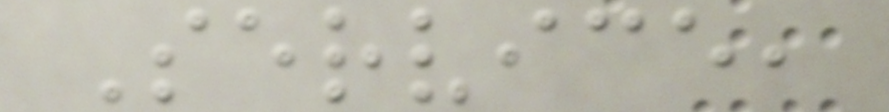Service,
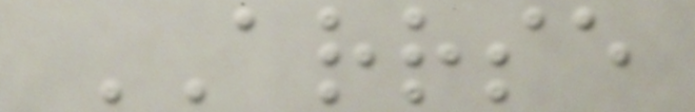ARRSE
